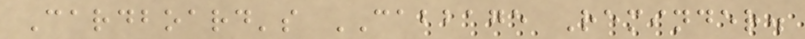Cardboard's CABBAGE Reminder.
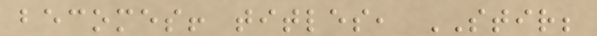becomes! titles, STIR;
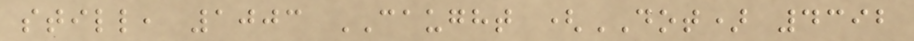still, 1003 CAUGHT (DOT) 4392
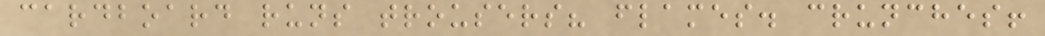cardboard runs trousers? flames. crunches!
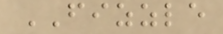FIZZLE
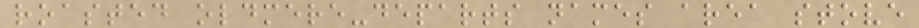roasted oldmere-departs names area stove
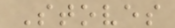Stoves
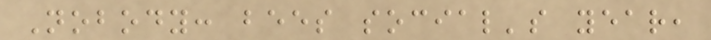Nobody: bees social's year,
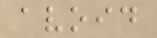avoid
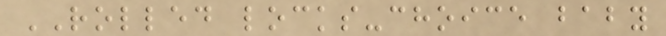ROLLED locks-choice baby
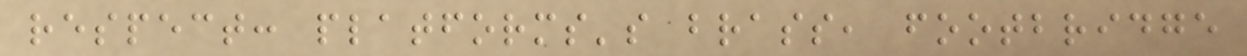respect: platforms's brass, footbridge
